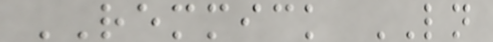REMMICK LN
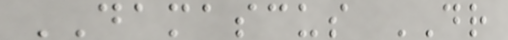DAMASCUS DR
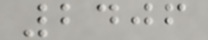2406
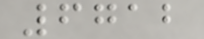6712
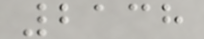2138
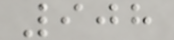908
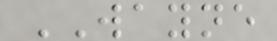WAYNE
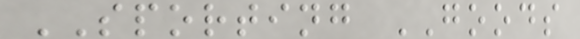SPORTING GOODS
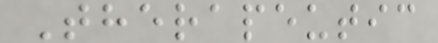Therapeutic
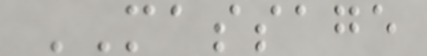MASSAGE
